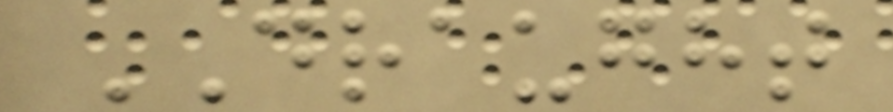DRAUGHT
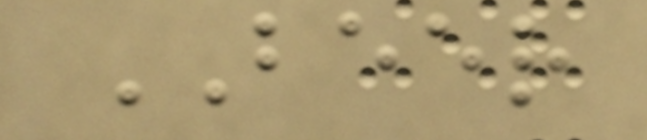BEER
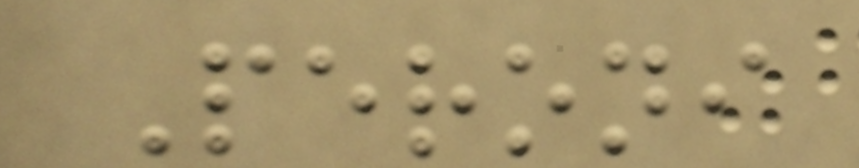Peroni
